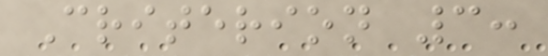Criterion 3:
